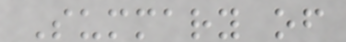Summary of
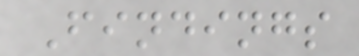Findings
